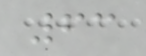63
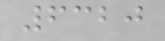6320
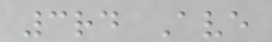3rd Ave
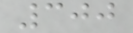300
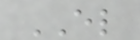EL
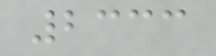2333
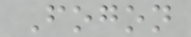Fogon
